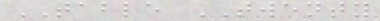TABLE TWENTY
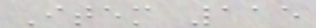Item 115
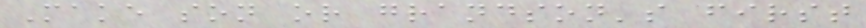Make son or grandson's first
